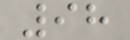98
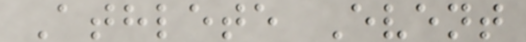Athlete Event
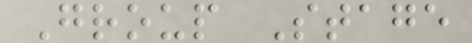Group Stage
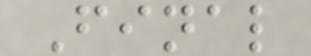Final
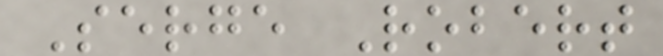Serge Robert
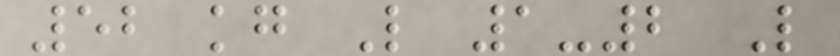52 kg L 1-2 L
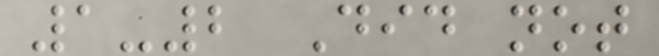1-2 Did not
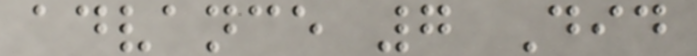advance 7 Did
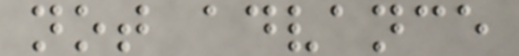not advance
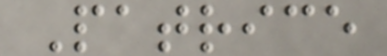Patrice
